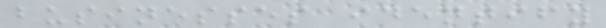businesses identify
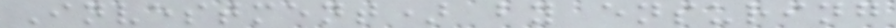Investment) by ensuring
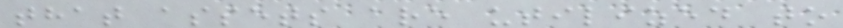that assets are utilized to
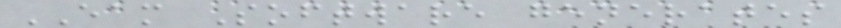EAM Software generates
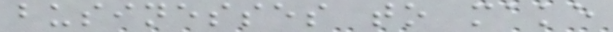businesses to make
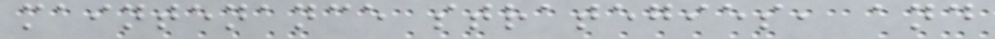maintenance strategies, and
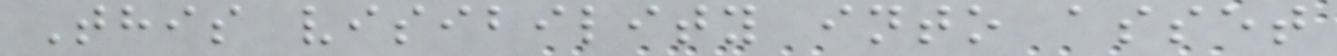This visibility into asset
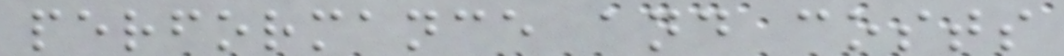performance and costs
